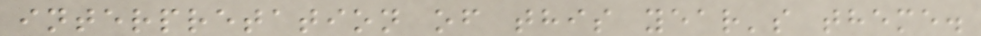interpretation of this year's theme.
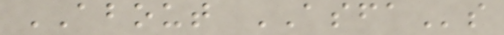ABOUT ASFAs
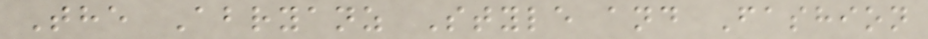The Abryanz Style and Fashion
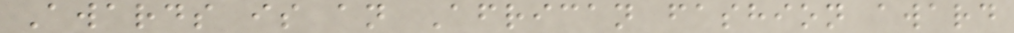Awards is an African fashion award
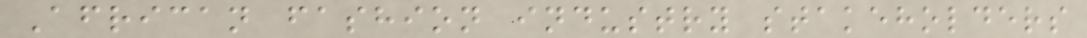African fashion industry stakeholders
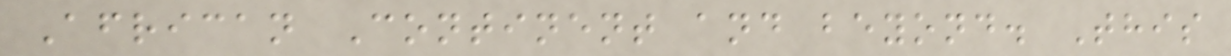African Continent and beyond. This
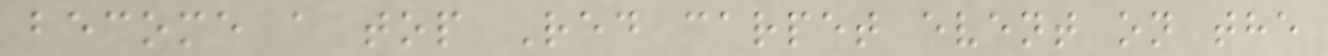become a top Red carpet event on the
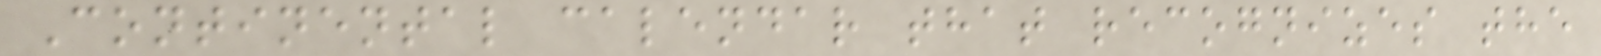Continental calendar that recognizes the
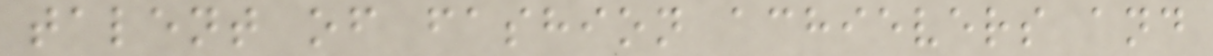talent of fashion achievers and
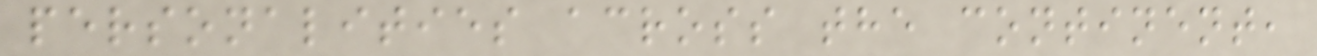personalities across the continent,
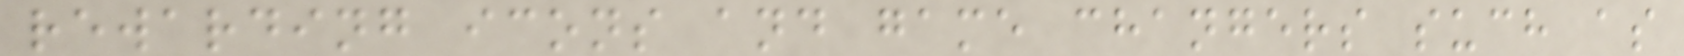rewarding icons and game changers such as
